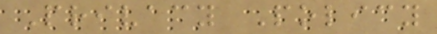Privacy Policy
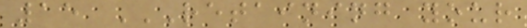15 RETAINING YOUR
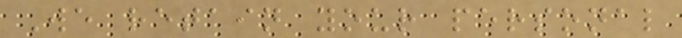We retain your personal
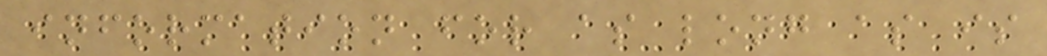information for as long as is
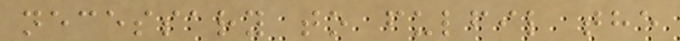necessary to fulfil the
